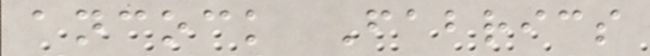ancock Fabrics
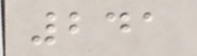241
